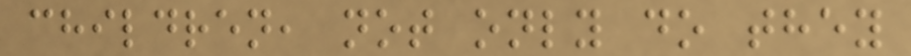children, not only do they
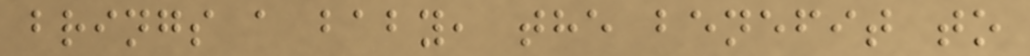brings a baby, the benefit to
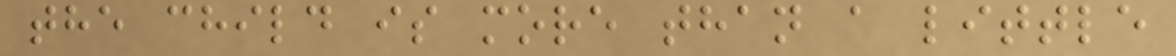the child is more than a little
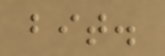bit.
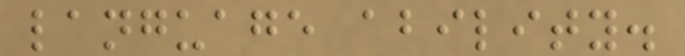language ability.
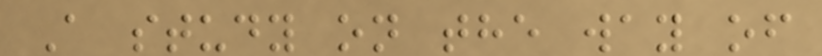A study on the way of
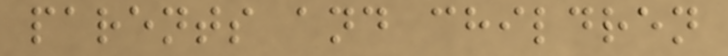parents and children
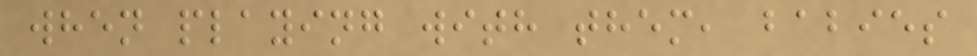when playing with them, babies
